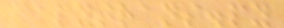capytrans.py
